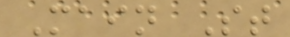Main St
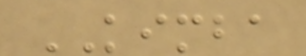KIMBA
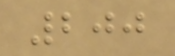200
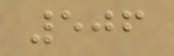506
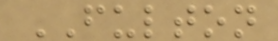FULTON
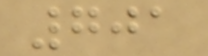701
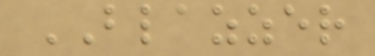BLAZZER
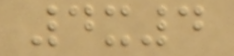4x4
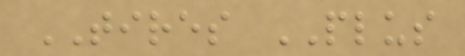TIRES PLUS
